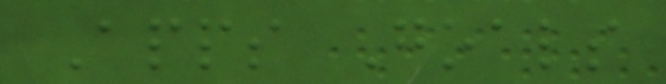Apps Goals
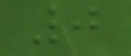0
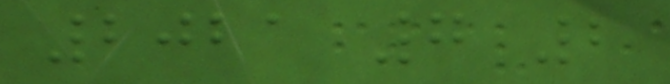2021 7 2
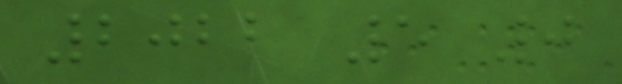2022 5 0
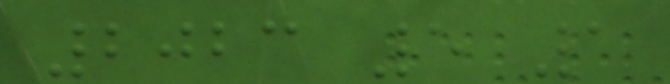2023 5 1
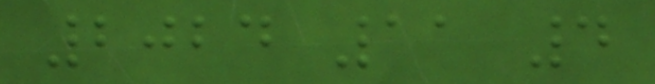2024 11 4
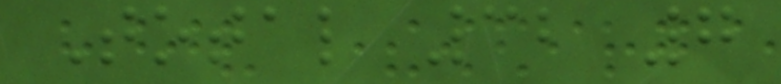Total 32 7
